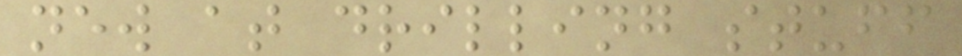new at drilling stuff
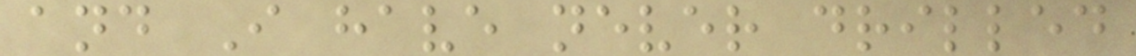and I have never drilled
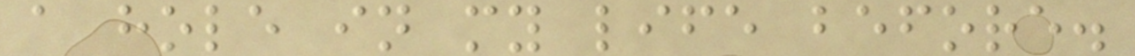a hole in my life before.
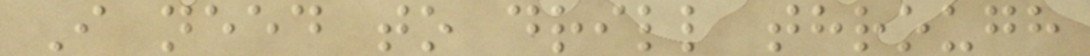I need to drill through
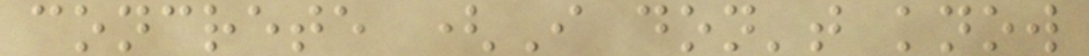concrete (I don't know
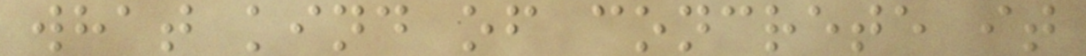what kind of concrete it
